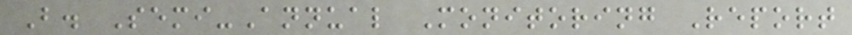B. Semi-Annual Monitoring Report
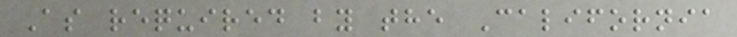As required by the California
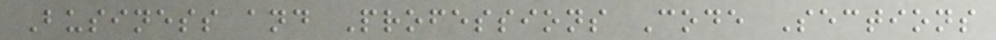Business and Professions Code Sections
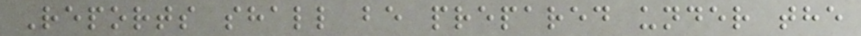Reports shall be prepared under the
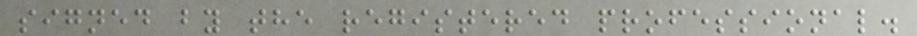signed by the registered professional.
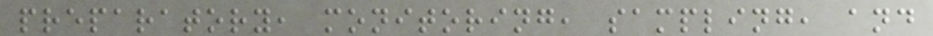preparatory, monitoring, sampling, and
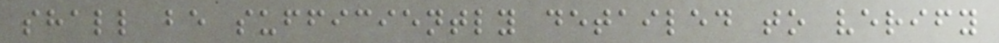shall be sufficiently detailed to verify
